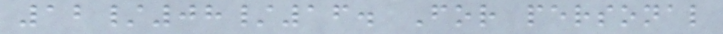12/08/16. For personal
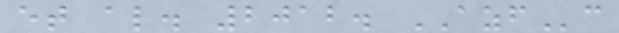et al. 2012. AZFc
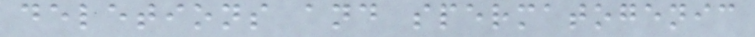deletions and spermatogenic
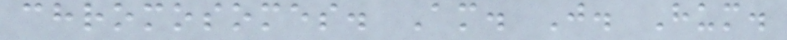chromosomes. Am. J. Hum.
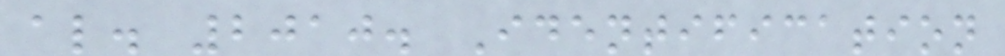al. 2010. Identification
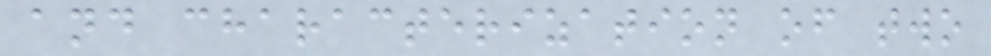and characterization of two
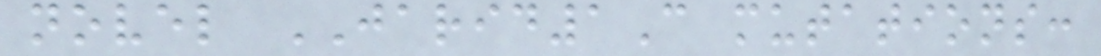novel JARID1C mutations:
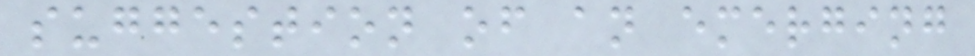suggestion of an emerging
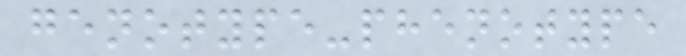genotype-phenotype
